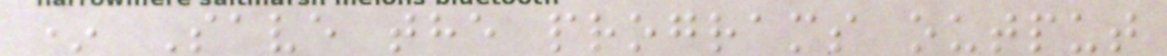* Save the programs output
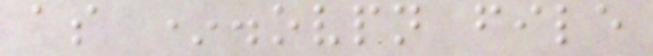as *.ovpn file
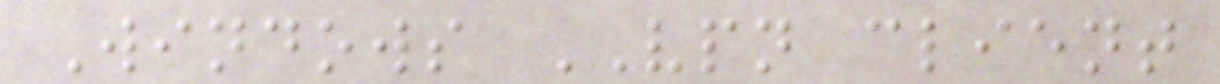Windows VPN client
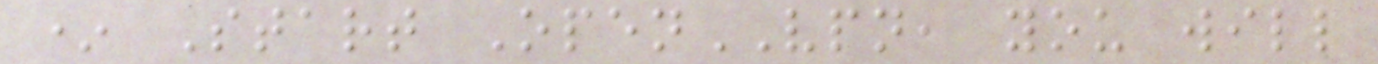* Start OpenVPN, you will
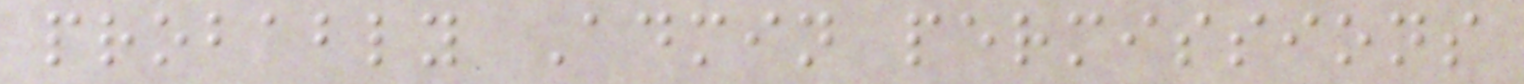probably Admin permissions
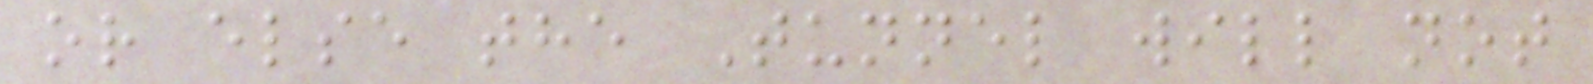or else the Tunnel will not
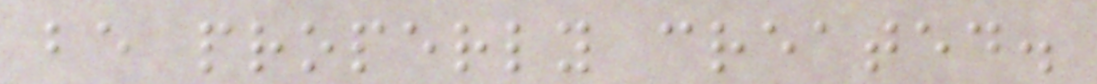be properly created.
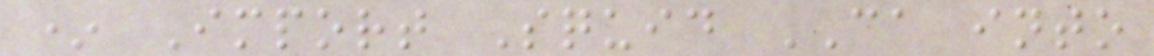* Import Squid CA into
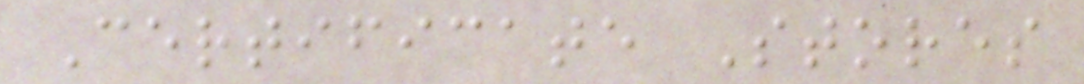Certificate Stores
